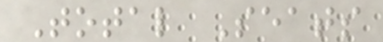Total Seats
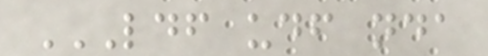LDF UDF NDA
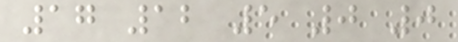17 12 5 0 0
